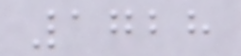1728
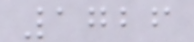1726
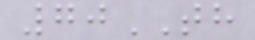70TH
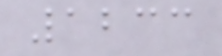1233
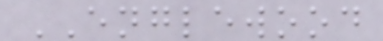ENGLEWOOD
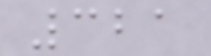321
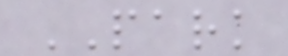PARK
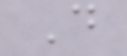D
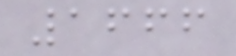1666
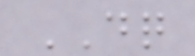DQ
